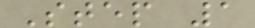Step 1
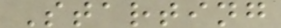Starting
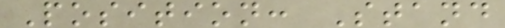Position: Stand
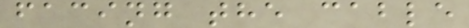facing the cable
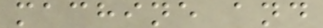machine and
